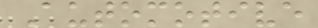Automotive
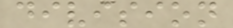division
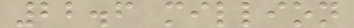22.6 million
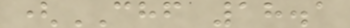(CHF 18.1
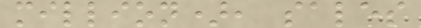million), sales
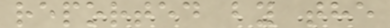reported by the
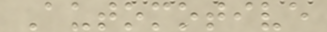Automotive
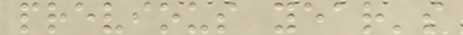previous year's
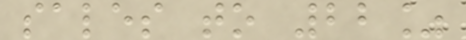sales to 22%
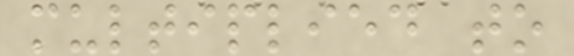multiplied to
